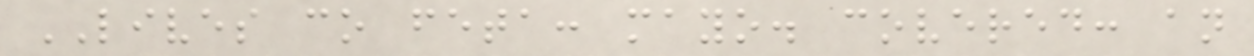LIVES co feta: mayo. covered: an
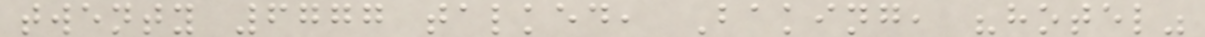twenty 6777 talked, Baking, "hotel"
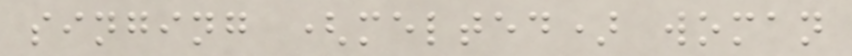singing (melted) woman
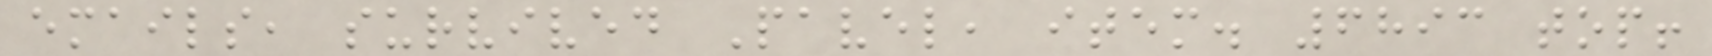emails, survived Pavel, item. 6893 top!
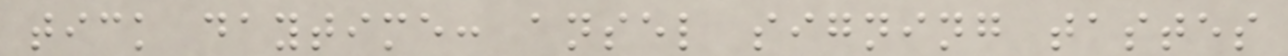tick daytime: ansel signing tastes
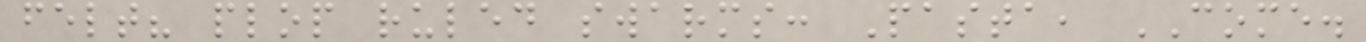felt? plop ruled swarms: Pasta, COME.
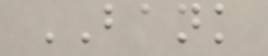BANK
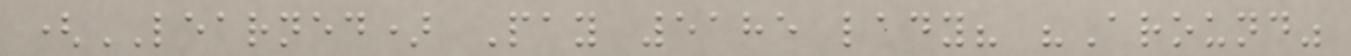(LEARNED) Pay 5185 lady? "Around"
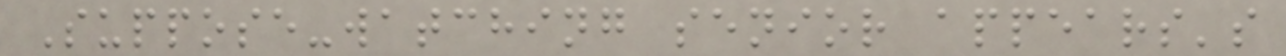Suppose-watching senior appears's
